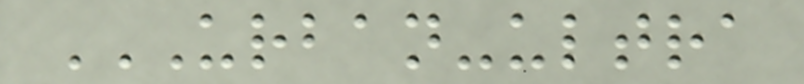URBAN-ULTRA
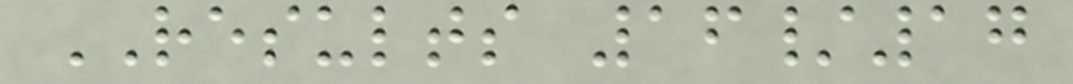RESULTS 16/17
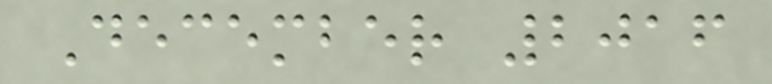December 2016
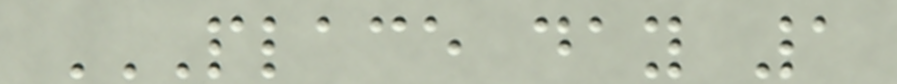PLACE DAY 1
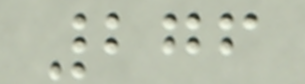276
